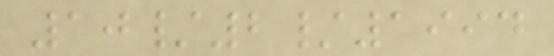10/2/1994
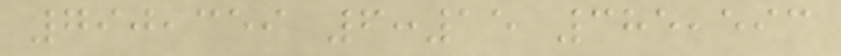790,359 6:15 385,593
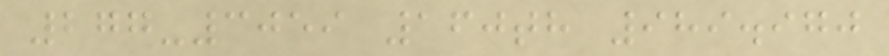277-3059 160th 989.970
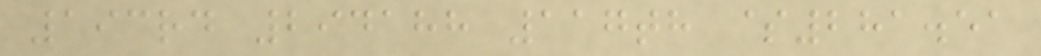193rd 294188 117th $281.51
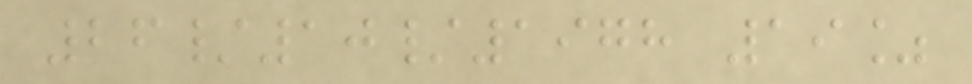26/10/1978 19%
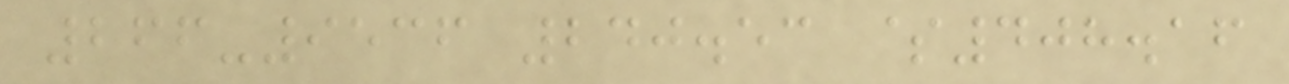266-9536 240.53 $408.16
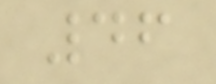46
